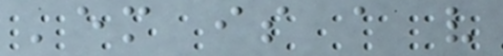'em is a very
